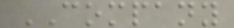COMPANY
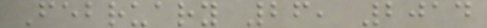February 26, 2014
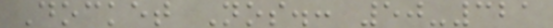Docket Nos.: 50-321
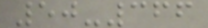50-366
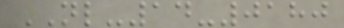NL-14-0180
